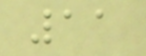11
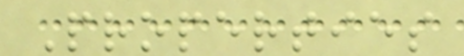Properties
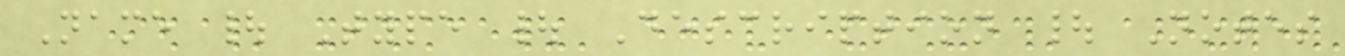Name | Type | Description | Notes
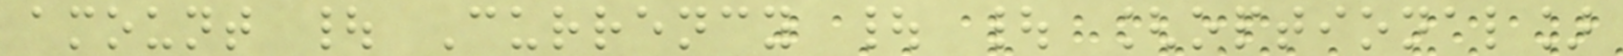amount | Currency | | [optional]
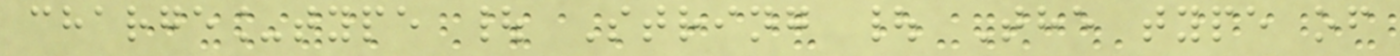charge_type | String | The type of
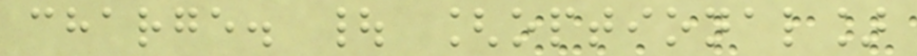charge. | [optional]
